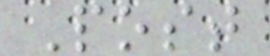Post
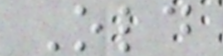Old
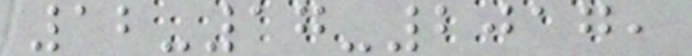12-17-2017,
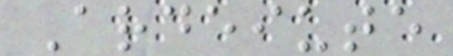Ardeiute
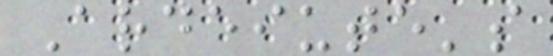Ardeiute's
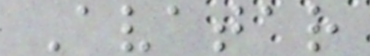Avatar
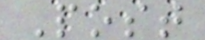Post
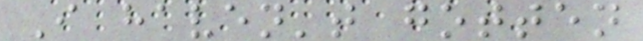I haven't gotten
